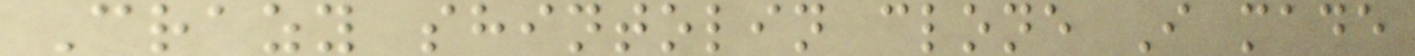Crazy shintolin clone I made
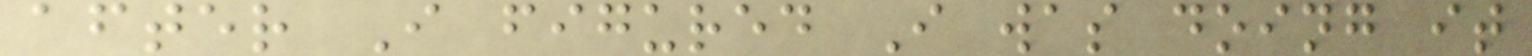after I figured I was doing it
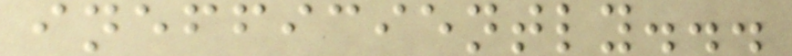inefficiently...
